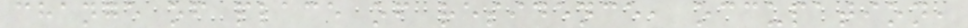change of place of residence, occupation,
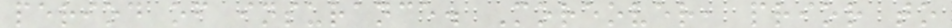period of insurance. Moreover, prior to
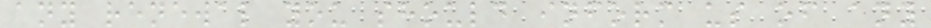any renewal you should inform us of any
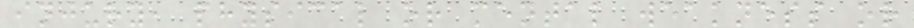injury, physical or mental weakness or
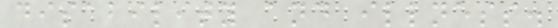disability and illness.
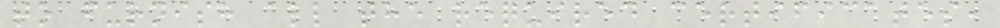to furnish all the required certificates,
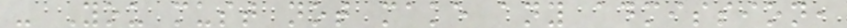- You must not make any admission,
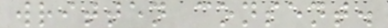written consent.
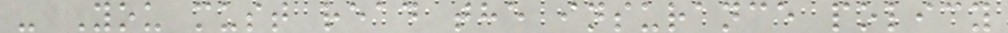- You must read the insurance policy
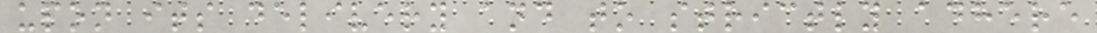upon its delivery and to strictly adhere
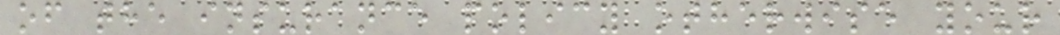of the insurance policy otherwise your
